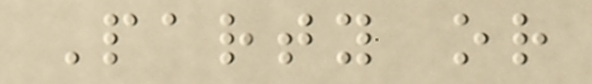Party or
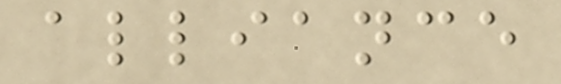alliance
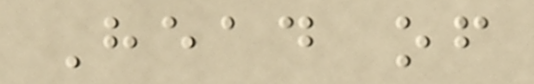Head of
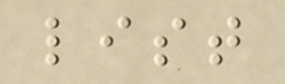list
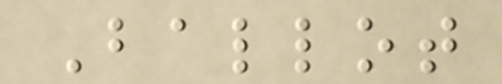Ballot
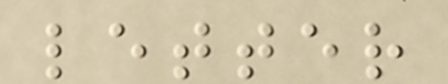letter
